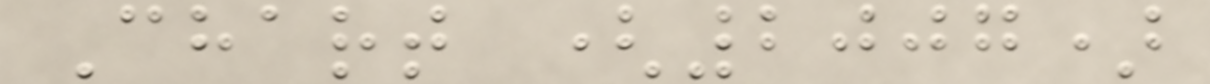Chart (2007)
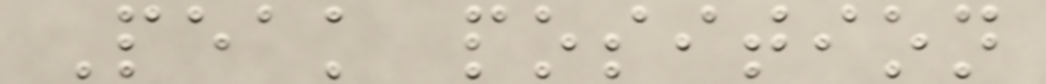Peak position
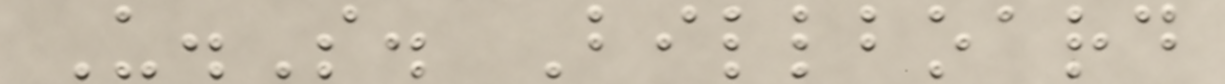U.S. Billboard
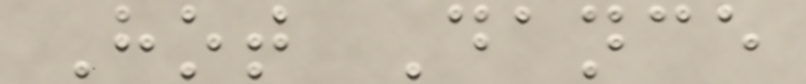Hot Dance
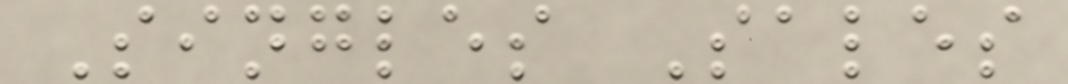Singles Sales
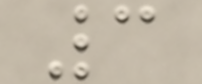3
